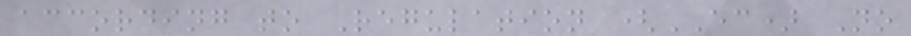according to Regulation (EC) No
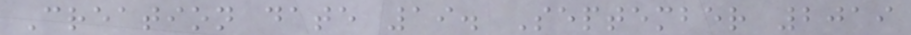Creation date 19. September 2019
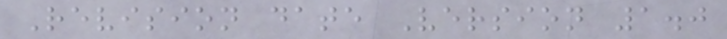Revision date Version 1.0
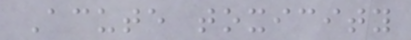Acute toxicity
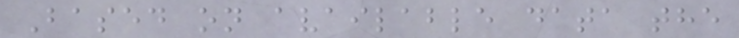Based on available data the
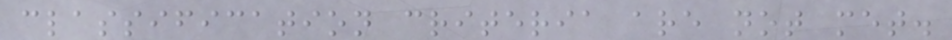classification criteria are not met.
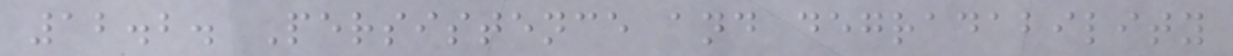12.2. Persistence and degradability
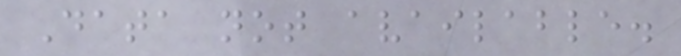Data not available.
